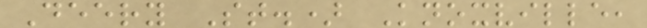Deery St.) Knoxville,
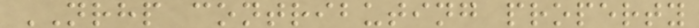NRHP contributing property
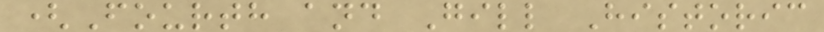(Fourth and Gill Historic
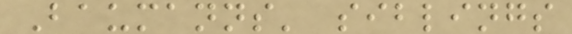Baumanns' siblings
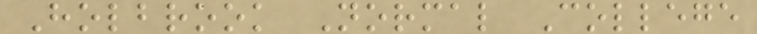Holbrook Normal College
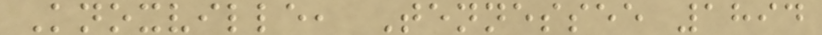Knoxville, Tennessee 1894
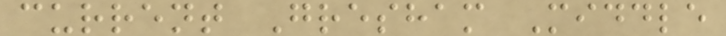current Gresham Middle
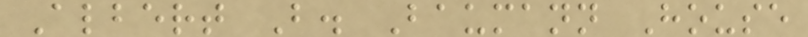Albert B. Baumann House
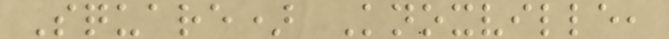Square) Knoxville,
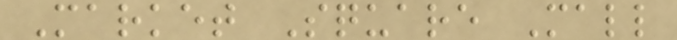Market Square Mall
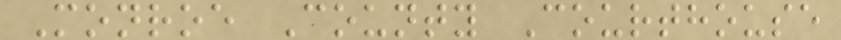Monroe County Courthouse
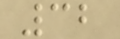32
